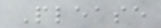Please
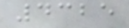4325
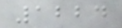1224
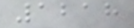1218
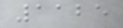1125
